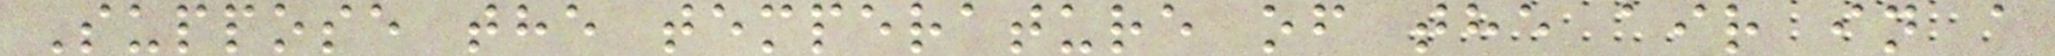Suppose the temperature of the air in a
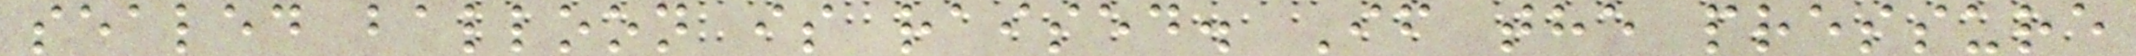sealed balloon is raised. If the pressure
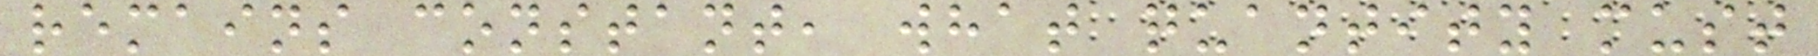remains constant, what quantity must
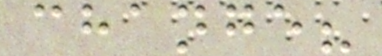change?
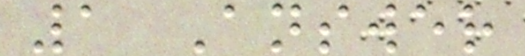1 Answer
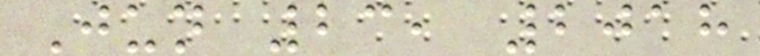Jun 23, 2018
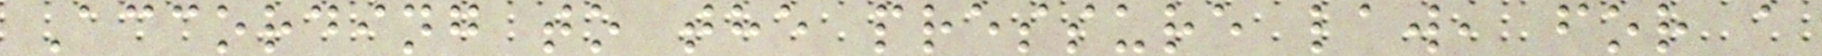According to the pressure law, for a
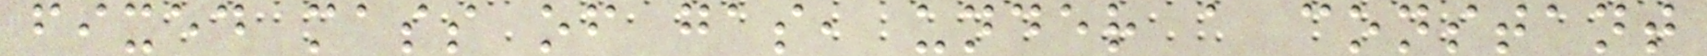fixed mass of gas, under a constant
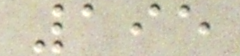195
